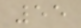55
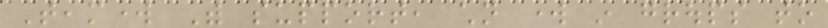Teamwork With support, children work in groups to
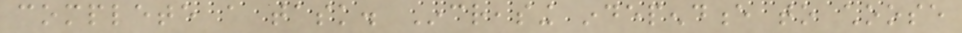complete a task. Increasing independence to choose
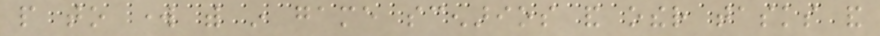people to work with in game scenarios and other tasks and
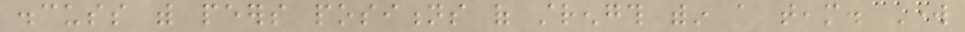discuss with peers positions of strength within a team. Work
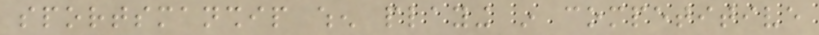sportsmanship when playing in competitive
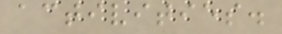activities.
